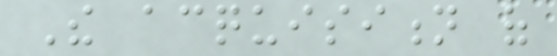The acquisition of
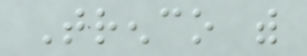Trenco with
